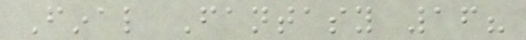Final Fantasy 16?
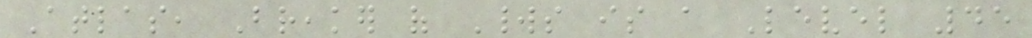Atlas, Breaker of Worlds is a Level 45
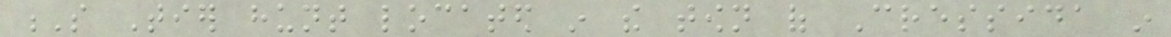S Tier hunt located in the town of Cressida in
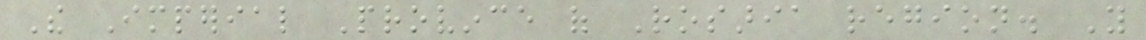The Imperial Province of Rosaria region. You
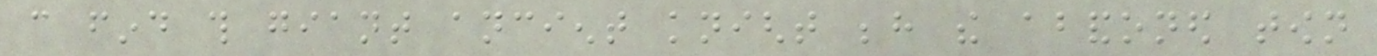can find this giant ancient knight behind the abandoned town
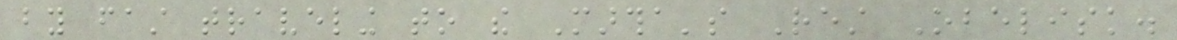by fast traveling to the Martha's Rest Obelisk.
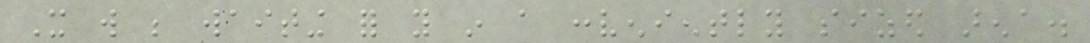It will be waiting for you in a conveniently sized arena.
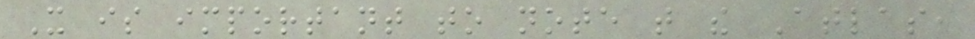It is important to note that the Atlas,
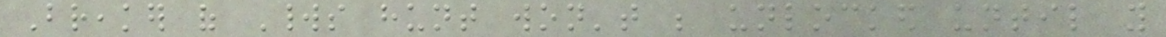Breaker of Worlds hunt won't be unlocked until you
